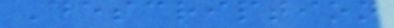Description
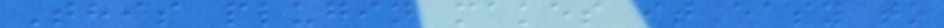This plugin makes it easy to
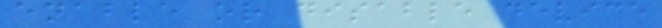enable or disable device
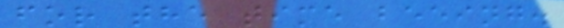for the time beeing.
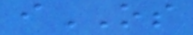iOS
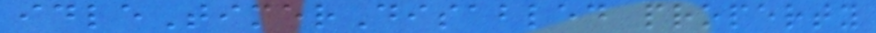idleTimerDisabled property
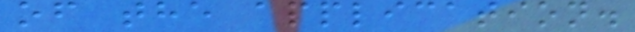of the application.
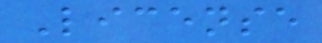License
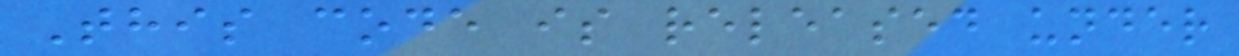This code is released under
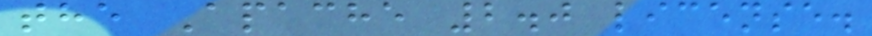the Apache 2.0 license.
